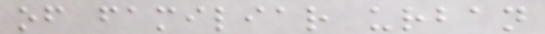of familiar urban
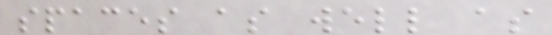spaces as well as
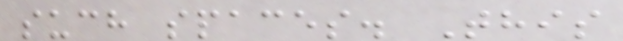such spaces. This
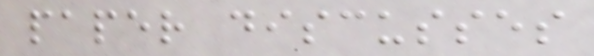paper discusses
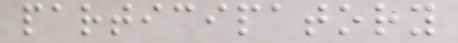participatory
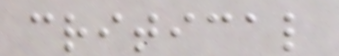critical
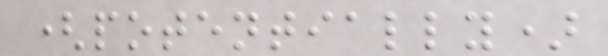(potentially)
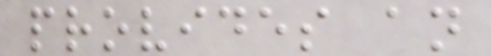provides an
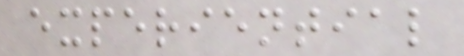experiential
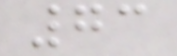73
